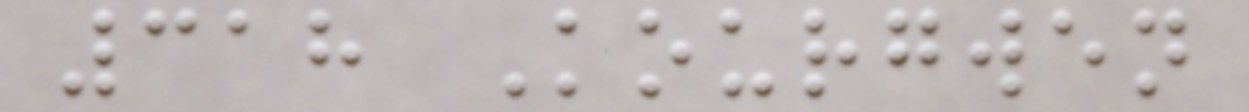318 Kourgwen
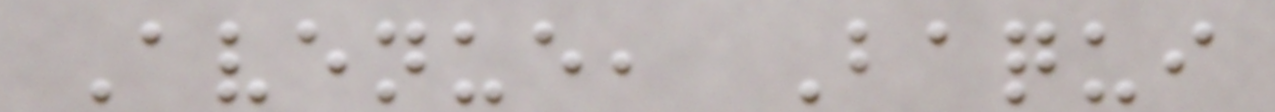Avenue, Baqui
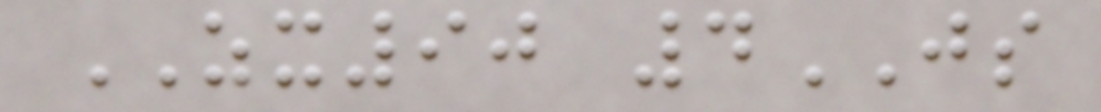ZX90 4JS
